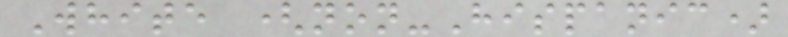White (non-Hispanic)
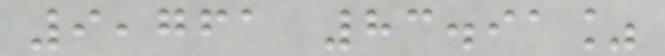9,761 83.91%
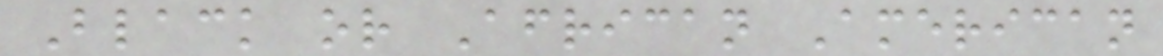Black or African American
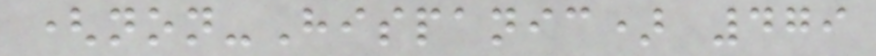(non-Hispanic) 479
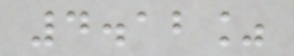4.12%
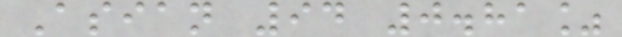Asian 94 0.81%
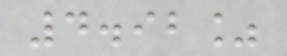4.92%
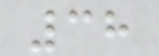38
